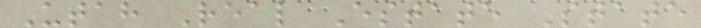Utah Real Estate State
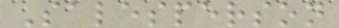Salesperson
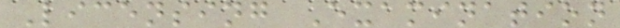Licensing Examination
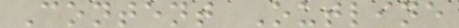Content Outline
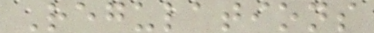Regulations
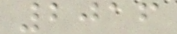2016
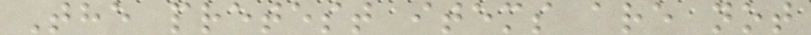The pretest items are not
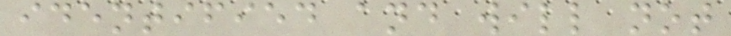identified and will not
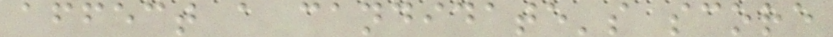affect a candidate's score
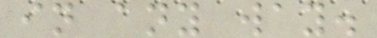in any way.
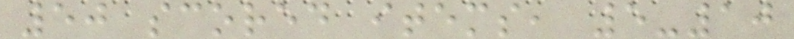50 scored items, 5-10
